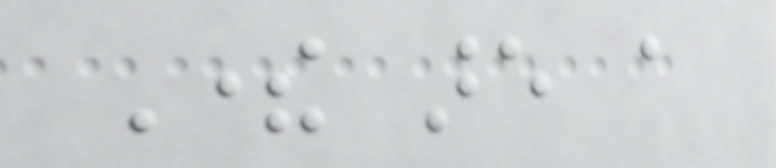There are a
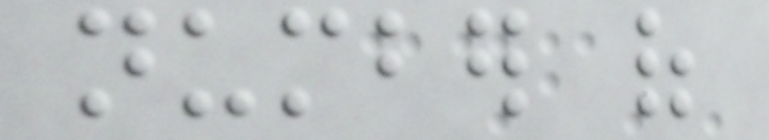number of
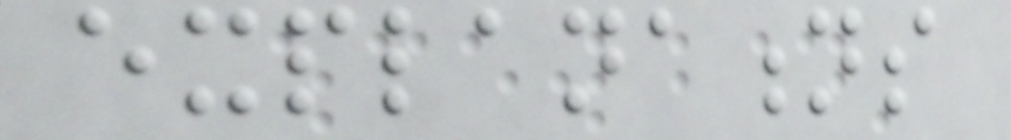explanations
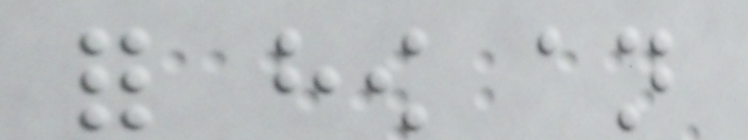for how an
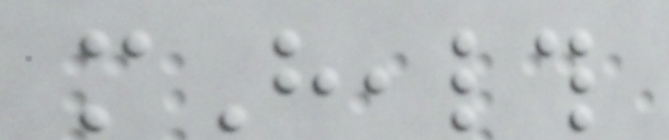mHealth
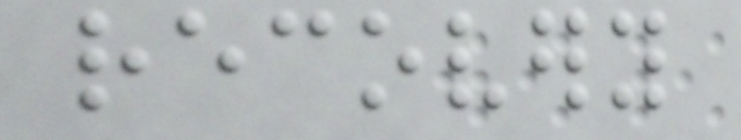recovery
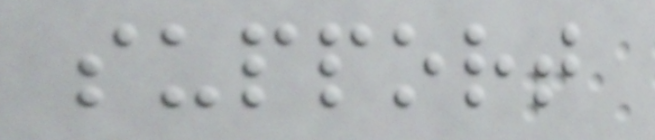support
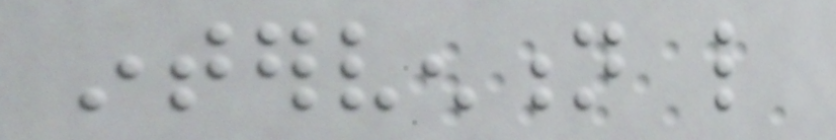intervention like
